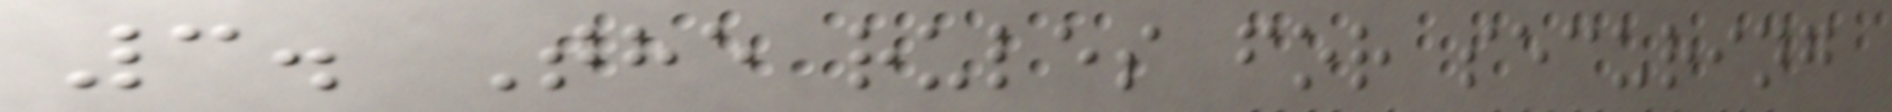3. The rules for securing
